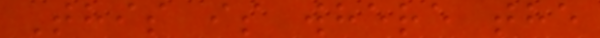This is where the
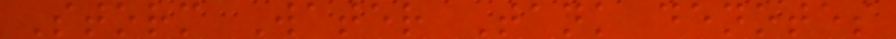Storm Water Tank denotes
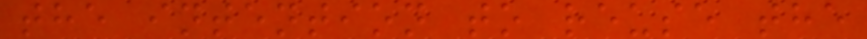the intention to reuse the
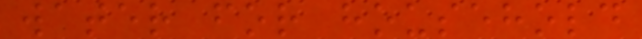water for household
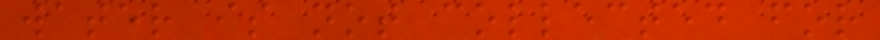water is not collected for
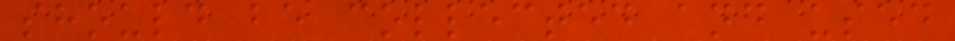should be collected and used
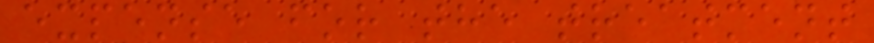expense for the treatment
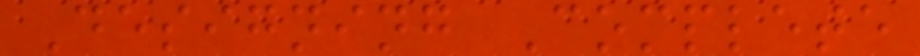Designing Complete
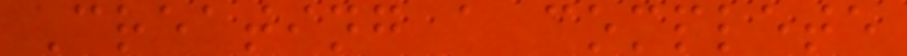Creating a complete
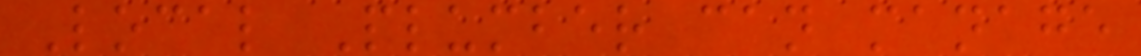Local Plumber can manage
